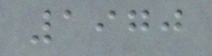1970
